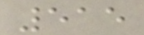515
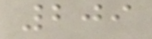209
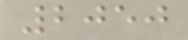2050
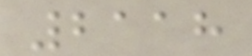2118
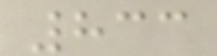833
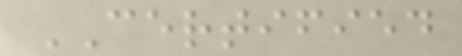CERTIFIED
